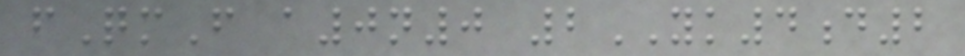fQmF a0n0 2YK4d2
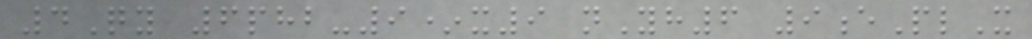4Qy 6phb-9*x9 nYh6 9ePlX
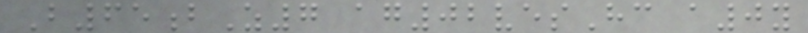B65bZ7 ag02vesHc a0y
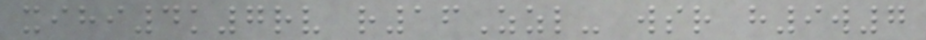xihi4k7rv r16Zzl- wsr h9w7
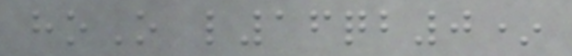hoO l16qb0*
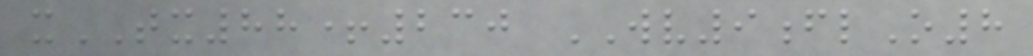xTX88+230 WV9flO8
